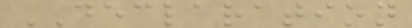DECLARATION
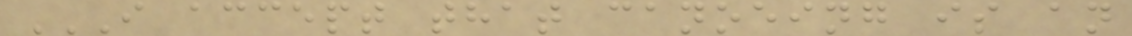I ACCEPT THAT CANOEING IS AN
